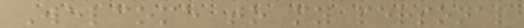Welcome to my personal
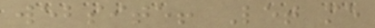website! Let me
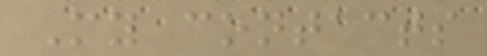My contacts
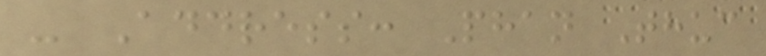- Address: Phan Thuc
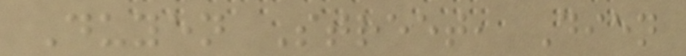Duyen Street, Dien
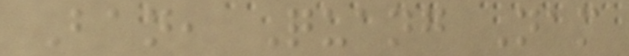Ban, Quang Nam
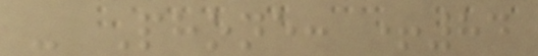- Phone: +84
